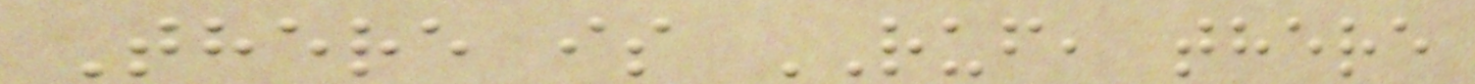There is RUF, there
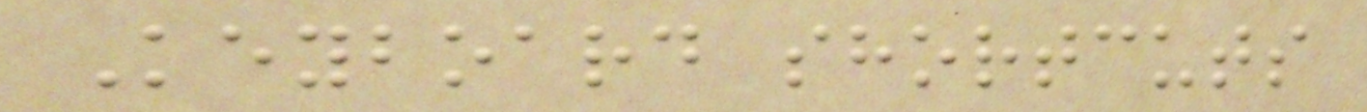Keyboard shortcuts
